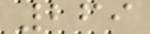269
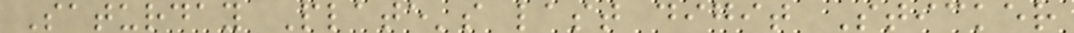Saturday Plate's last digit Sticker
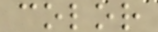color
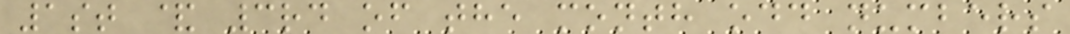1st & 3rd of the month odd numbers
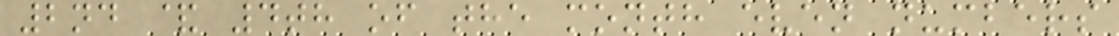2nd & 4th of the month even numbers
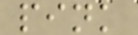pink
